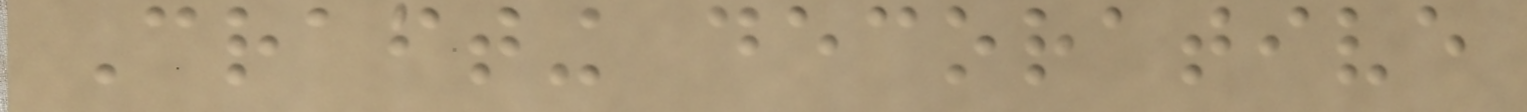Crafting decorative
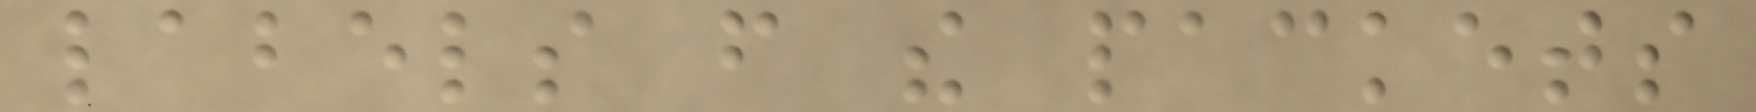labels from the packets
